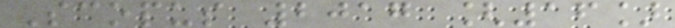Scopus 2017 [16]
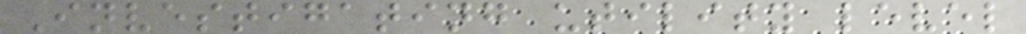Investigating utility level
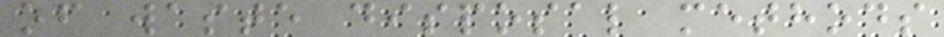of waste disposal methods
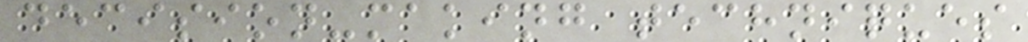decision-making techniques
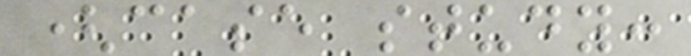(case study:
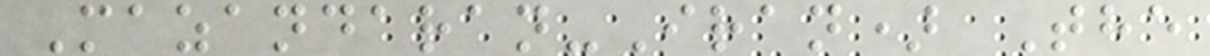Mazandaran-Iran) The
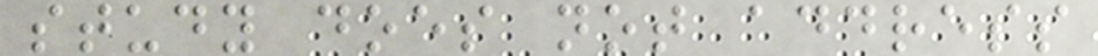study does not address
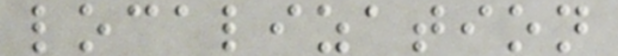localization
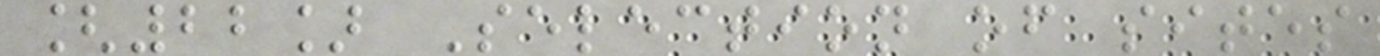[22] Selection of sites
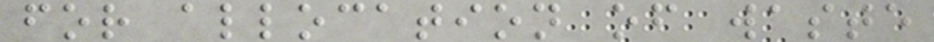for allocation of waste
